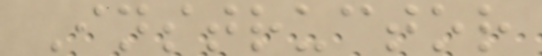Instructor
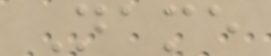Name
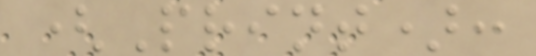(Print):
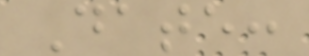Date:
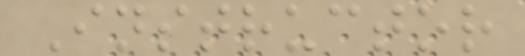Instructor
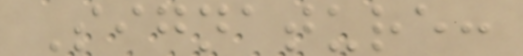Signature:
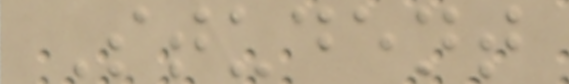Student
